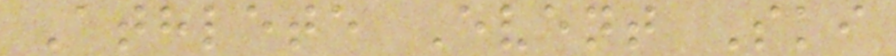Athlete Event Ski
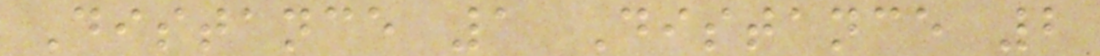Distance 1 Distance 2
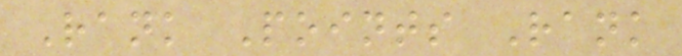Rank Points Rank
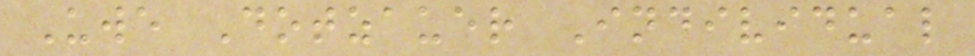Uwe Dotzauer Individual
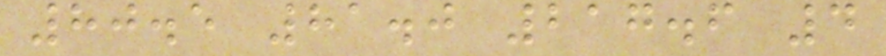80.5 81.0 217.6 4
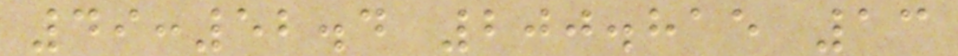49:52.4 200.815 13
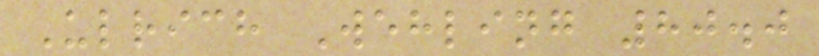Ulrich Wehling 80.0
